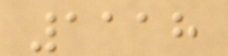1118
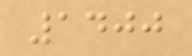1400
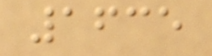1635
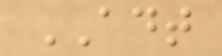ADT
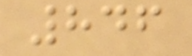846
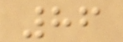86
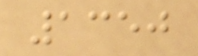1350
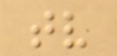tv
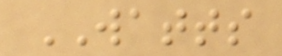WATTS
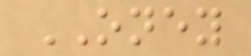ONEY
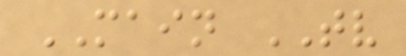MAIN TV
